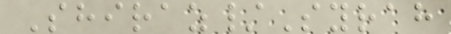Shiraz/Syrah
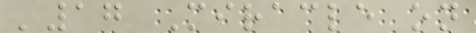'17 Miracle on
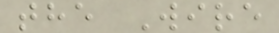the Wire
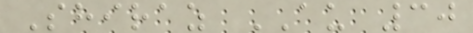Shiraz AU 30
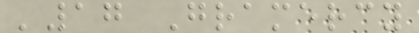'17 Gramercy
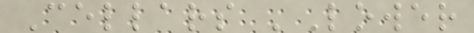Cellars 'Lower
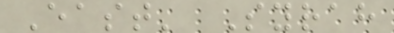East' Syrah
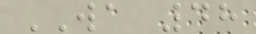WA 48
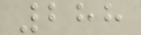288
